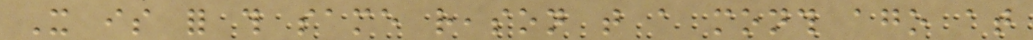It is for this same reason that a month ago at
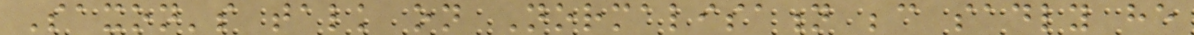Saxon's talk on Normalisation because sadly he
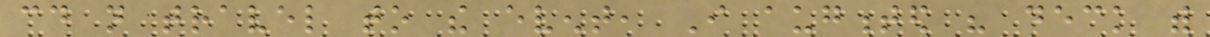could not travel to the event, I augmented his deck with
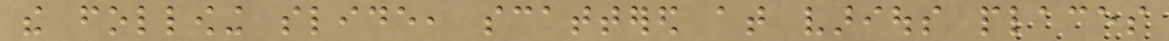the following slide, scattered at various places
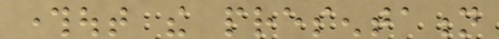throughout the presentation
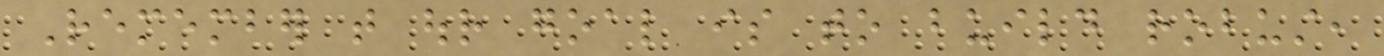Remember that our goal is to build robust,
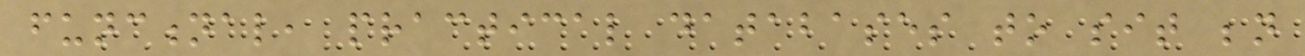functional, practical databases to sit beneath
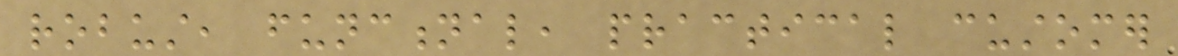robust, functional, practical customer
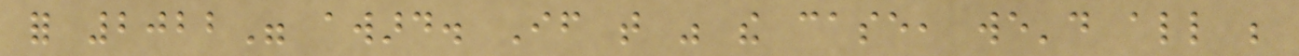for 2022" award. If that was the case, we'd all be
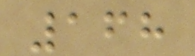168
